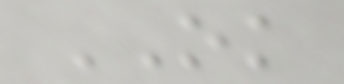OK
